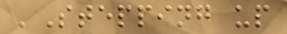'Stepping up
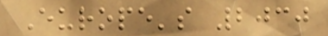Europe's 2030
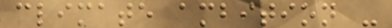climate ambition -
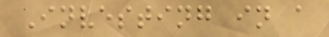Investing in a
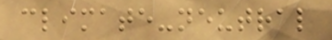climate-neutral
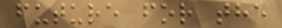future for the
